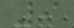9
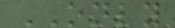ONLY
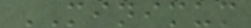MINIMUM
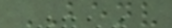BENV
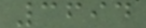3694
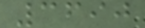3690
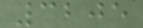3205
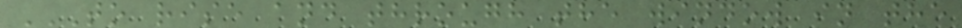TO RISE AND THROUGH THE WINDOW IN THE
